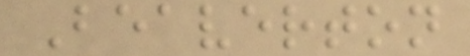Beaverton
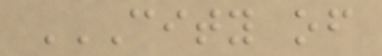CITY OF
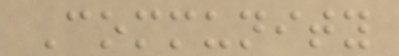Community
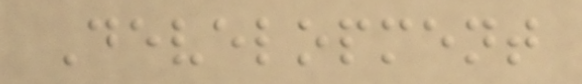Development
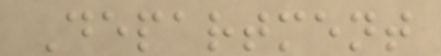Department
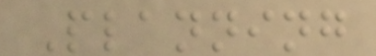Planning
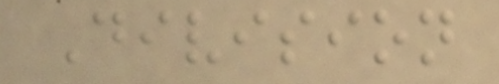Division
